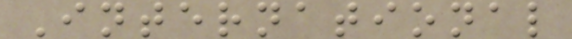International
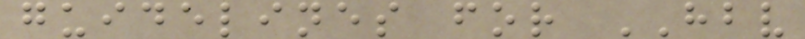guidelines for HBV
